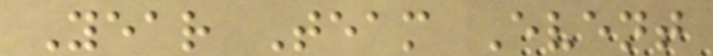Year Team Event
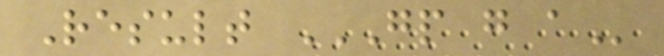Result GP G A
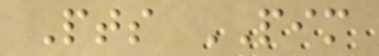Pts PIM
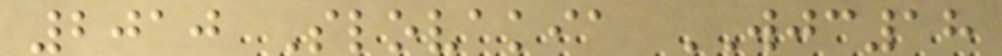2010 Slovakia WJC18
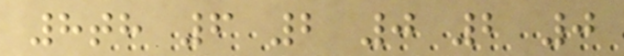8th 6 2 0 2 0
